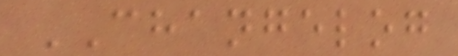CHANGELOG
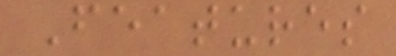Features
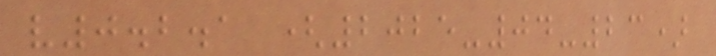v0.2.1 (2025-04-23)
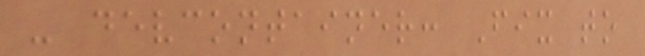- devcontainer: Fix to
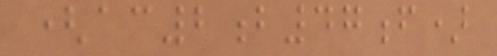(ac2b47f)
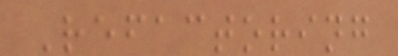Refactoring
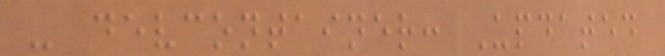- devcontainer: Updated
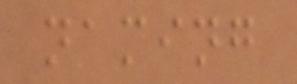naming
